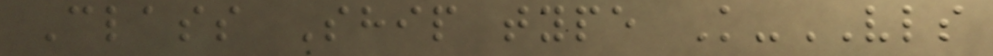Class Ship type K-VLS
